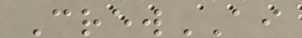CrewAI
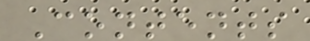Contents
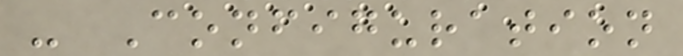- Configuration
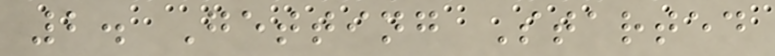2. Getting Started
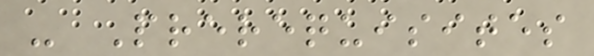- Prerequisites
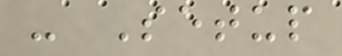- Setup
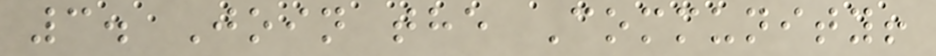3. Join the Community!
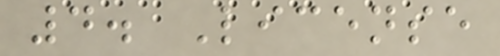4. License
